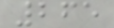265
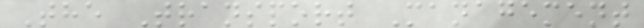The Transport Management
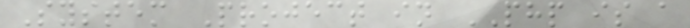System Project in PHP is a
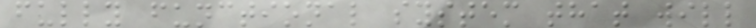fully functional system that will
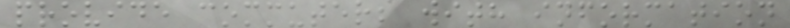provide commuters with information
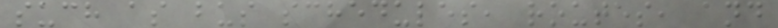such as bus schedules, routes, and
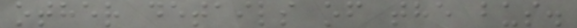other details of the bus.
